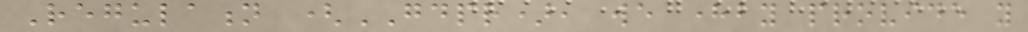Regulation (GDPR), we hereby provide you
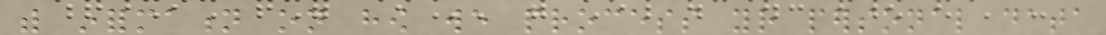with information on how we process your personal data
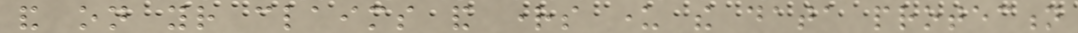and on your claims and rights under the data protection
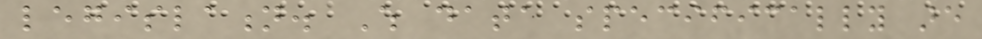legislation. Which data specifically are
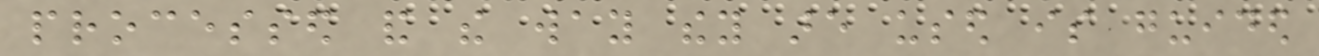processed and the way they are used is guided
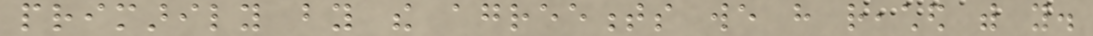primarily by the agreements we have reached with you.
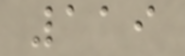119
